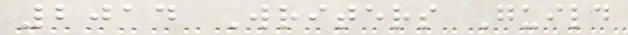2014 Writers Guild
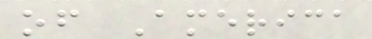of America
